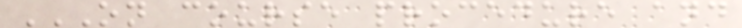ON COURSE PROCEDURE AND
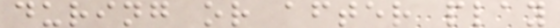during or after play
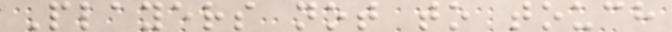Players not to touch
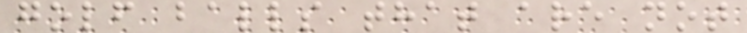golf balls that are not
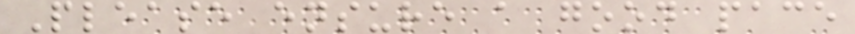Please ensure a good pace
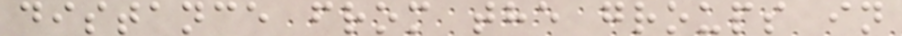distance from the groups in
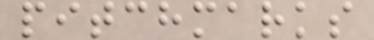pitchmarks
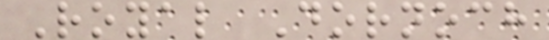Royal Dornoch
